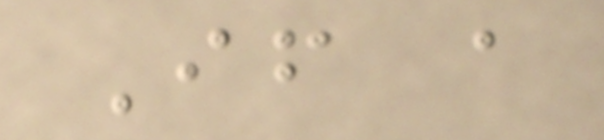If a
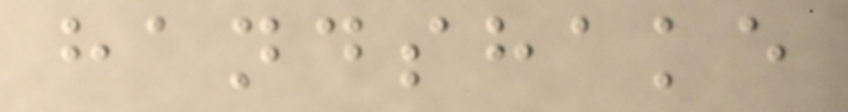handshake
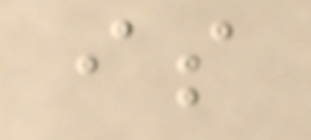is
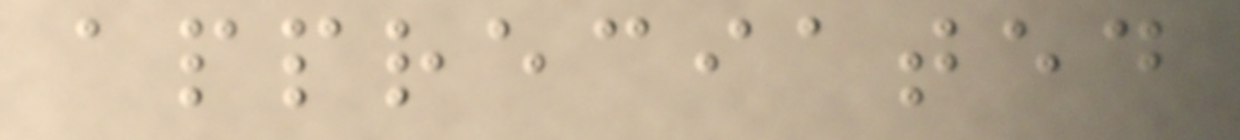appreciated
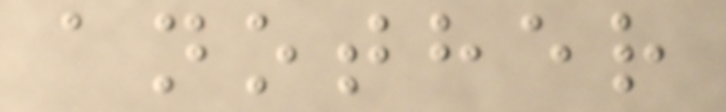another
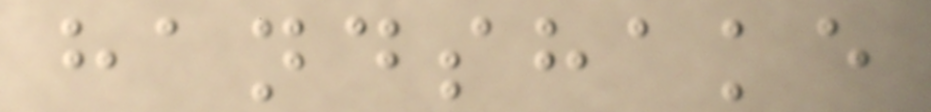handshake
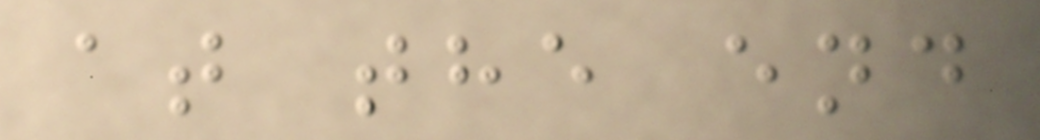at the end
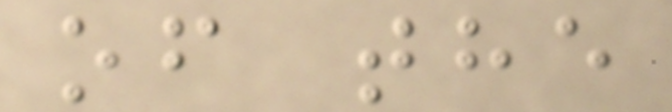of the
